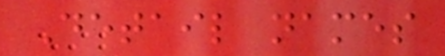Detail names
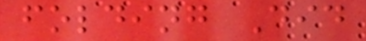folding Did
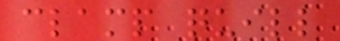clamp quill
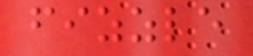fizzle
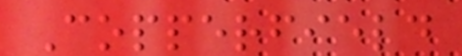Copperfield
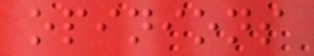opinions
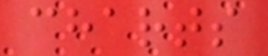charts
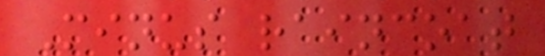Minus raincoat
